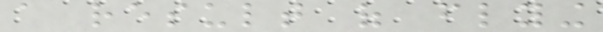a result of flying
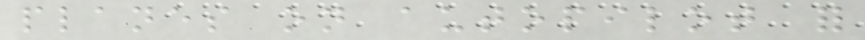planes on autopilot for
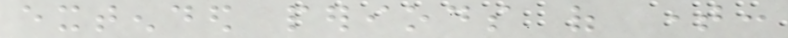extended periods of time:
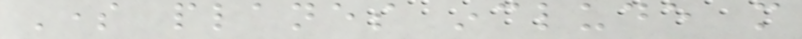Some planes include more
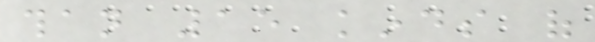than 15 kinds of
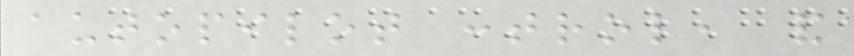autopilot control, and
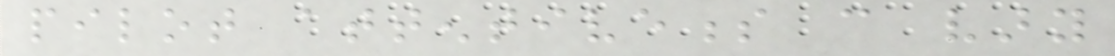pilot attentiveness can vary
